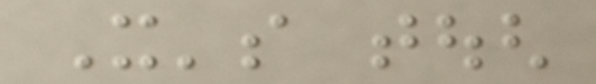It's tough
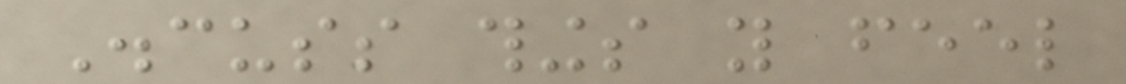Discuss things you feel
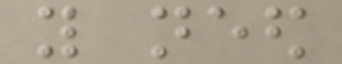you need
